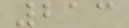213
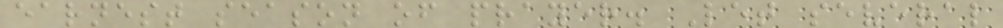earnest season of prayer. Let several
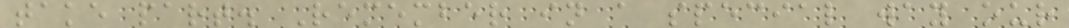take part. Remember in a special way our
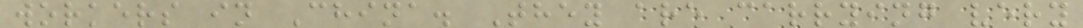workers in China. They are carrying very
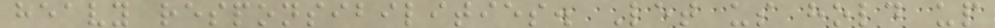heavy responsibilities. Let us hold up
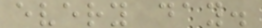every day.
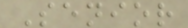Senior
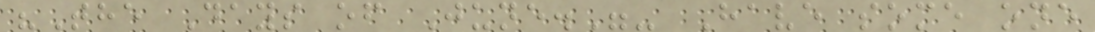"The Days of June."- Have some one
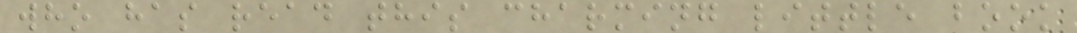who has read this charming little book
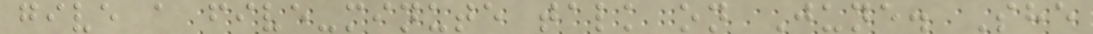give a five-minute talk on June. She
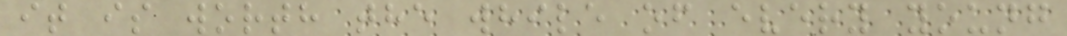it is worth the while of every young
